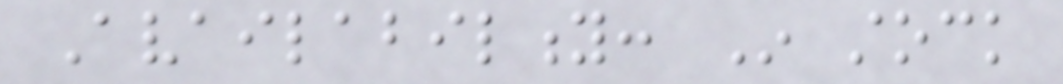Availability: In stock
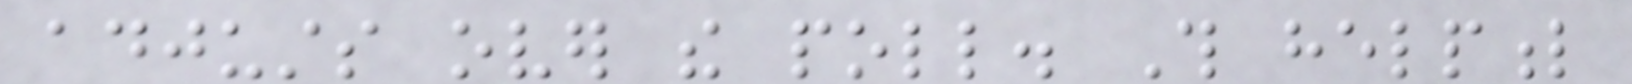adjusts over the poll. This helpful
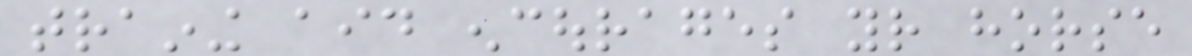training aid encourages your horse
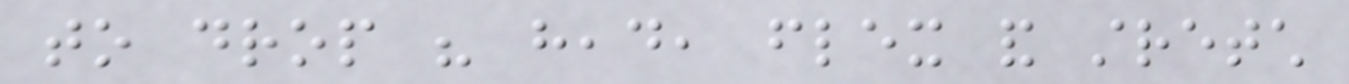to drop his head, flex and stretch
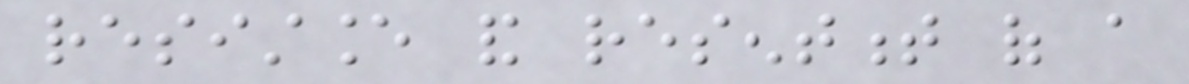resistance and resentment of a
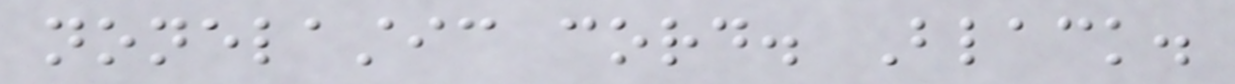nonelastic cord. Black.
